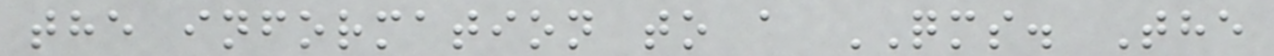the information to a QMS. The
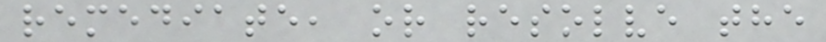remediate, or resolve the
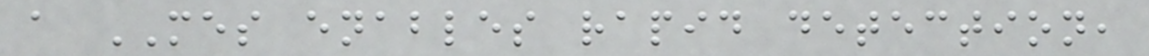a MES enables rapid detection,
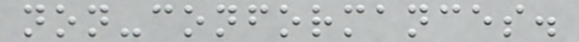non-conformances.
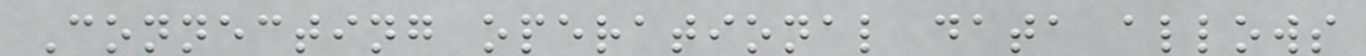Connecting operational data allows
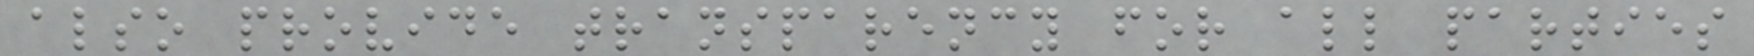also provide transparency for all parties
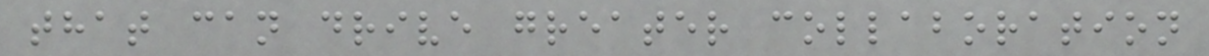that can drive greater collaboration
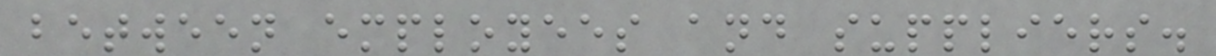between employees and suppliers.
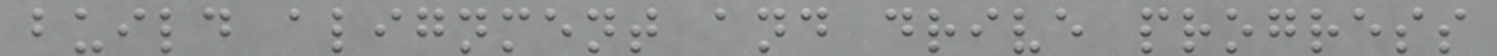build alignment and drive progress
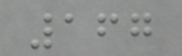167
